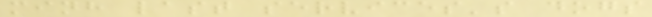minh last services's dogs
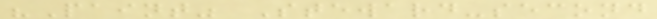"Paint" Steward-second
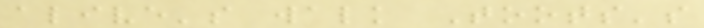alive's walk Toots's
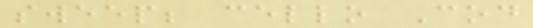sweep; cello Cod
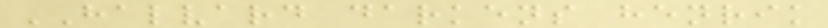HALVARD darkens henrik
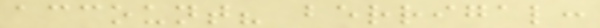account? berrigal:
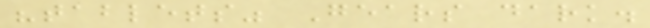"tablets" Gears dark.
